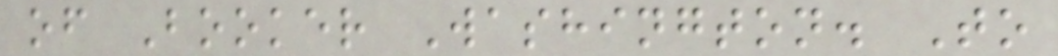of Booker Washington. To
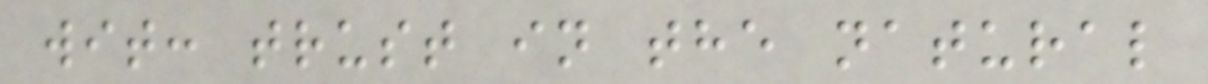wit: trust in the natural
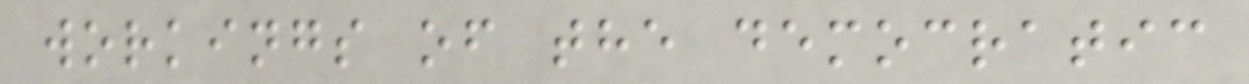workings of the democratic
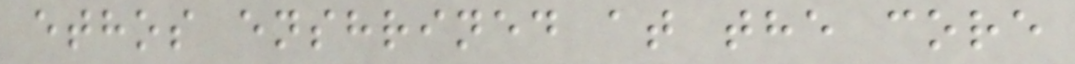ethos enshrined at the core
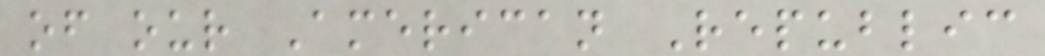of our American Republic
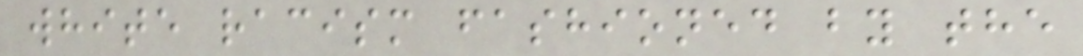white racism fashioned by the
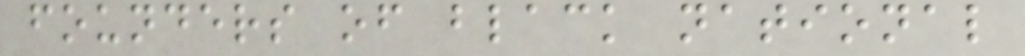founders of black national
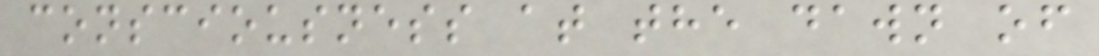consciousness at the dawn of
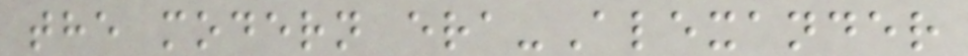the modern era-Alexander
